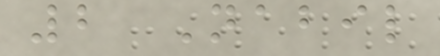2 Nabil
